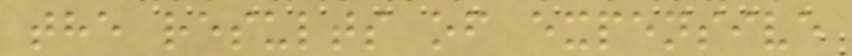the results of expensive
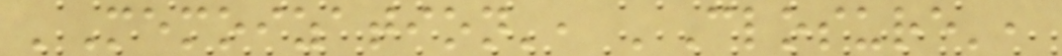'Memoization', 'Closure',
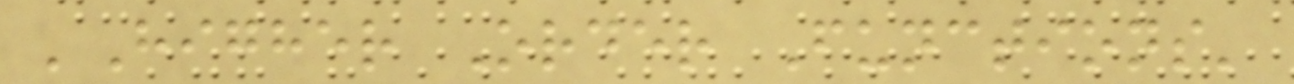'Higher Order Functions'
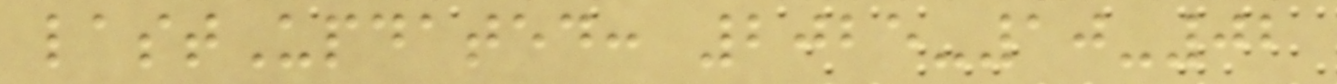lastUpdated: 2025-10-02
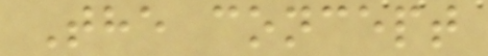The concept
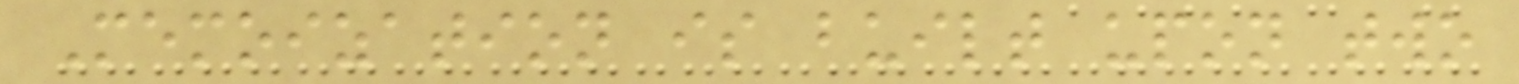Memoization is built upon two
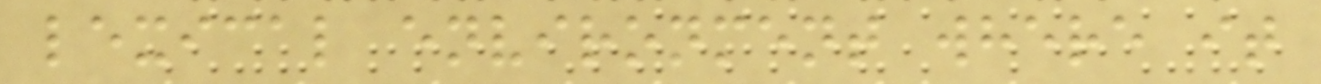lexical environment where it
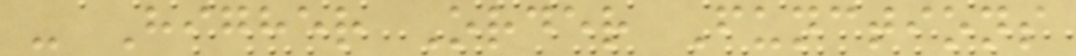- Higher Order Functions
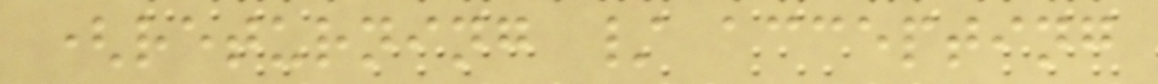(returning / accepting
